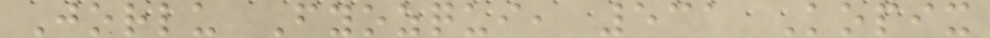Jorlu Fyozqui, 531 Kopix
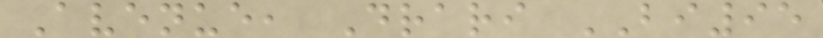Avenue, Drari BI95
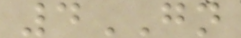4GN
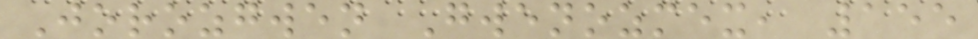Jorozgwen Gwenozmex, 155
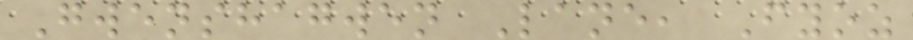Gwenshagwen Lane, Fyoz
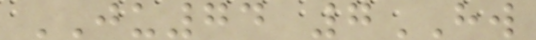JU74 7HW
